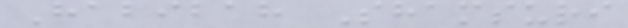Habibah Shamsuri
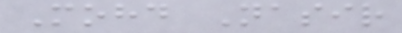Mohd Nasir
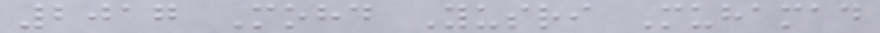2017 Mohd Yusri Muhamad
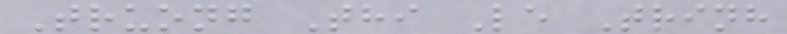Truong Thi Le Trinh
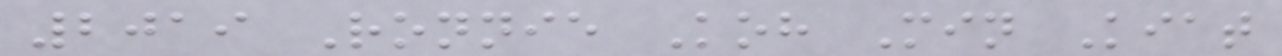2019 Ronnie Koh Min Kiat
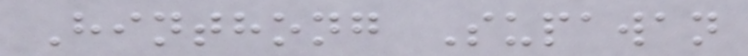Hinthong Supawan
